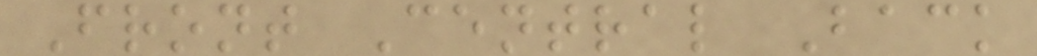Front Central Back
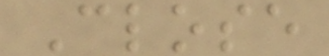Close
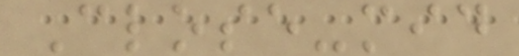Close-mid
